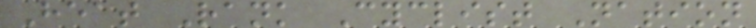Heat Rank Cyclist Nation
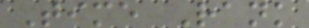Time Rank
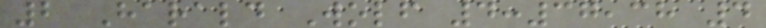2 Harald Wolf 4:37,38 4
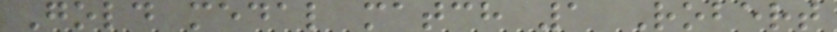Gold medal match 1 Robert
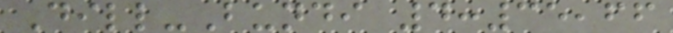Dill-Bundi 4:35,66
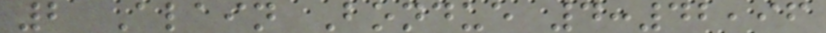2 Alain Bondue 4:42,96
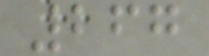267
